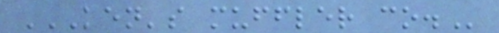KEN'S MUFFLER CO.
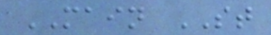MAIN ST
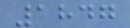1847
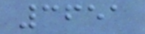3651
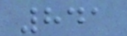841
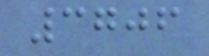3706
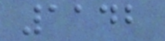1142
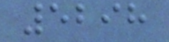5298
